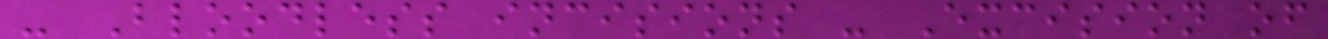- Bloodless incisions - Excision of
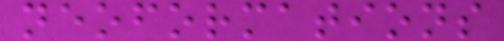neoformations
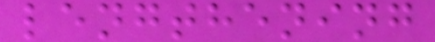lengthening
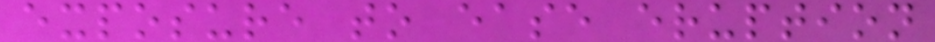exposure to ease eruption
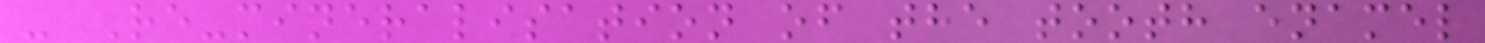- Re-mineralisation of the tooth enamel
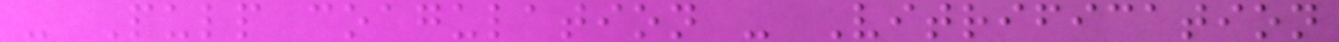- Pulp coagulation - Vitrification
